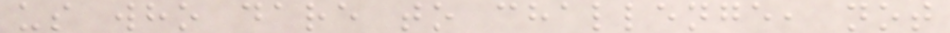us who dare to challenge, not
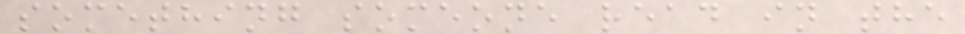something someone read in the
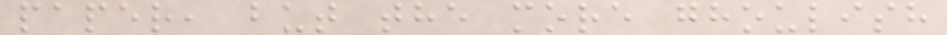paper, but the more ghoulish
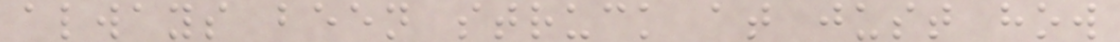always been struck at just how
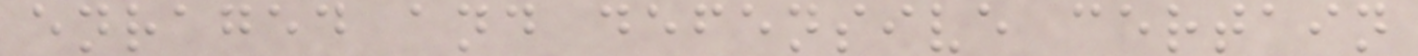enraged and defensive certain
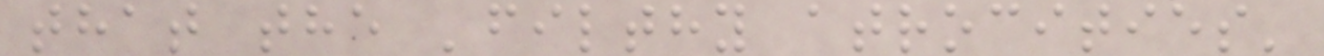that the 'filthy atrocities'
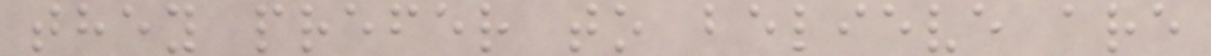they prefer to believe are
